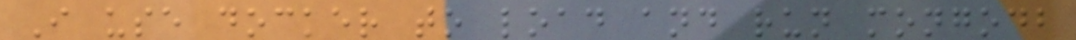I use docker to load and run mongodb
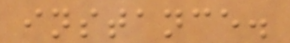instance.
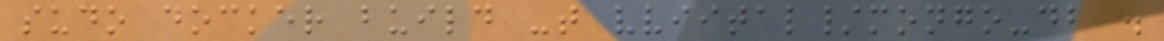sudo docker build -t vviital/mongo-db .
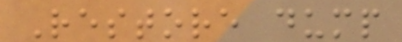Restore dump
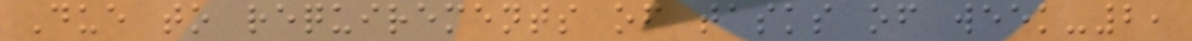Due to requirements of tasks of week-2,
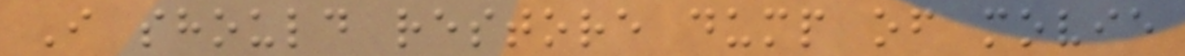I should restore dump of movie
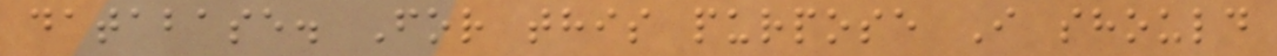database. For this purpose I should
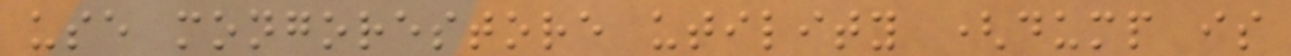use mongorestore utility (dump is
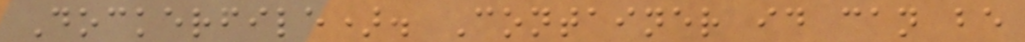Dockerfile). Container id can be
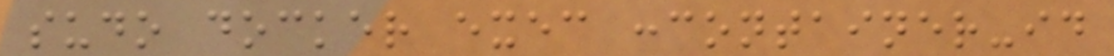sudo docker exec :container-id
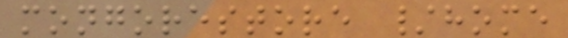mongorestore /home
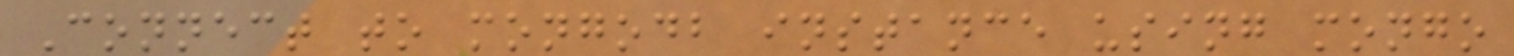Connect to mongodb instance using mongo
